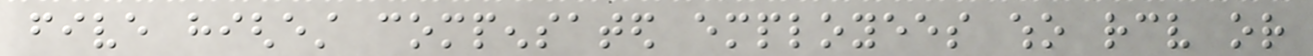five highest compensated employees who receive or
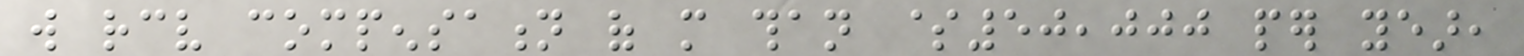will receive compensation of more than $50,000 per year,
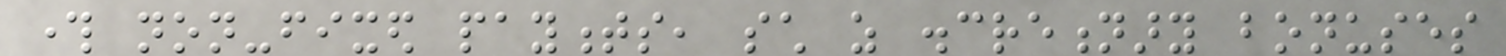through non-fixed payments, such as discretionary bonuses
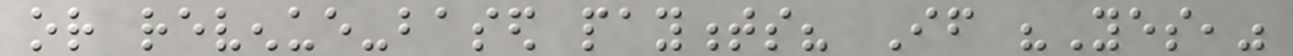or revenue-based payments? If "Yes,"
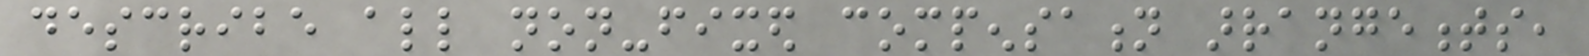describe all non-fixed compensation arrangements,
